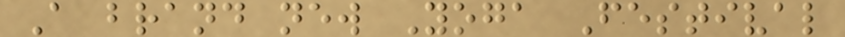A brand new Yoga Festival
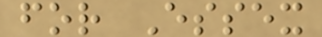for Essex
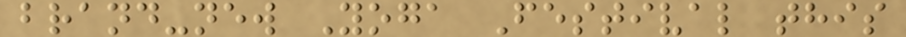brand-new Yoga Festival this
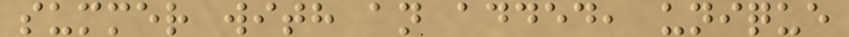summer with an added, unique
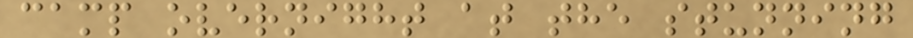camp overnight at the stunning
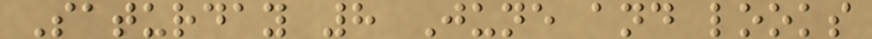Saturday 8 June and looks
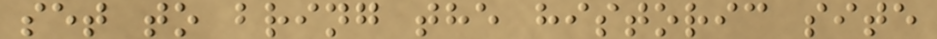set to bring the historic site
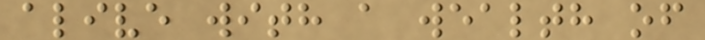alive with a wealth of
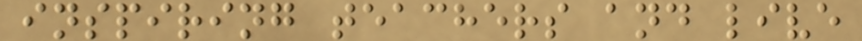inspiring teachers and live
